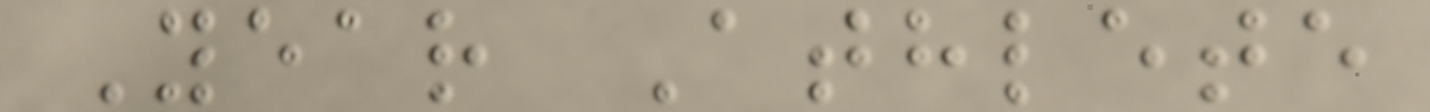Year Athlete
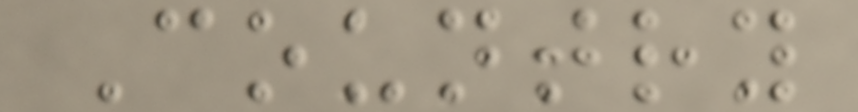Country
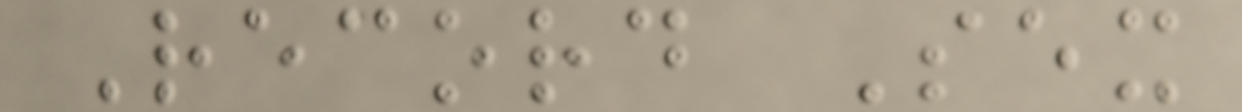Record Sex
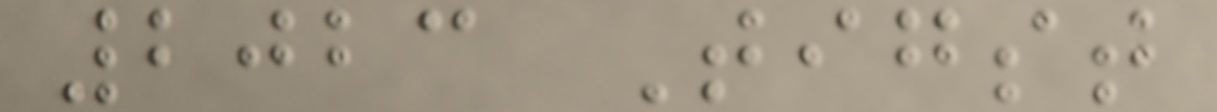2023 Tigst
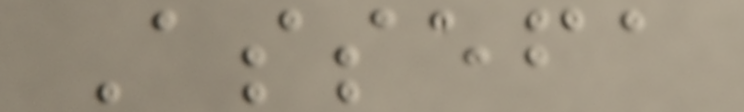Assefa
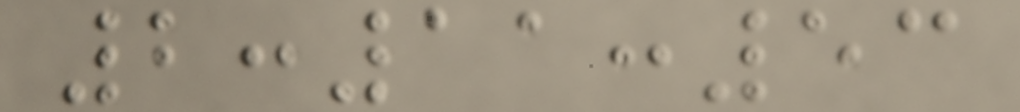2:11:53
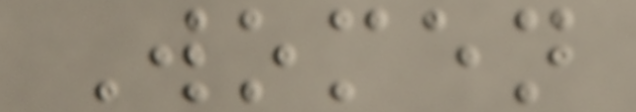Women
